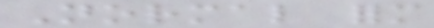Normal form
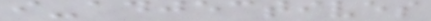i-adjectives
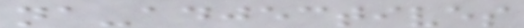na-adjectives
